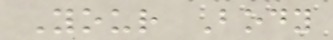Your Body
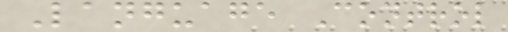Language Control
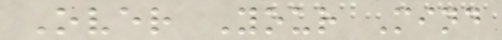Over Your Mind
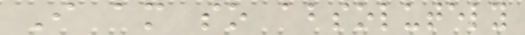I am so absolutely
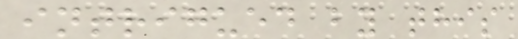intrigued by this
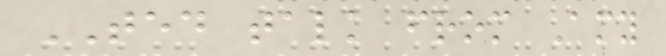TED talk from Amy
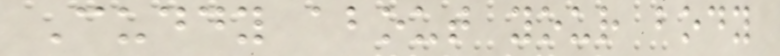Cuddy about your body
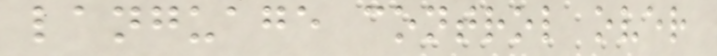language control over
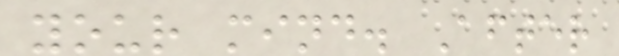your mind. After
